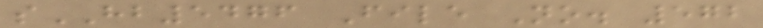sHB5476 File No. 572
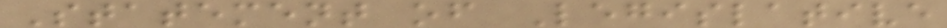Statement of Legislative
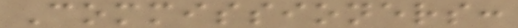Commissioners:
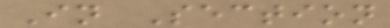In Section
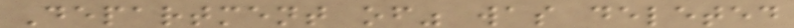Department of" was deleted
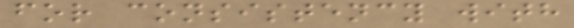for consistency with
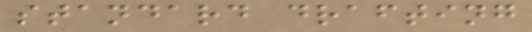standard drafting
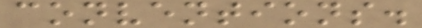conventions.
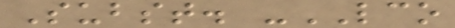Subst. -LCO
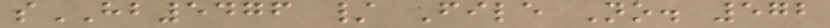sHB5476 / File No. 572
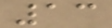13
